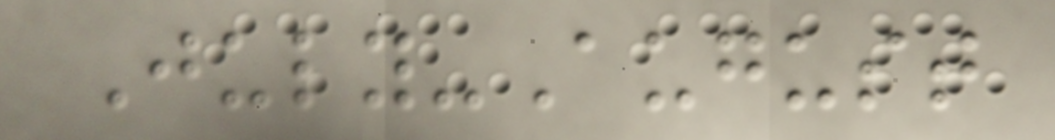July-August
